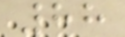88
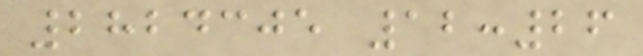2824305 12:26
